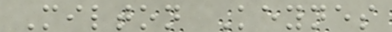Milton Keynes
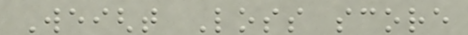Weight Loss score
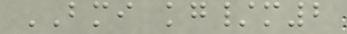BMI kg/m2
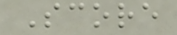Score
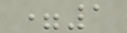=1
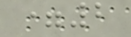=2
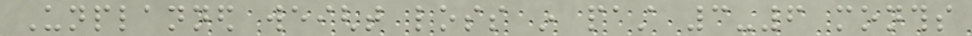Unplanned weight loss in past 3-6 months
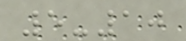5-10
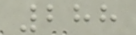288
